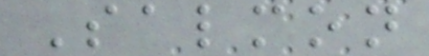Salmon
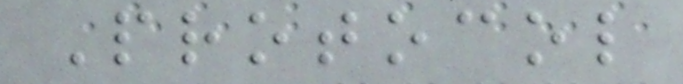Protocol
